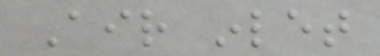Air inlet
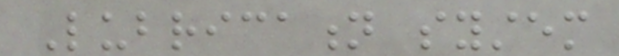Lubrication system
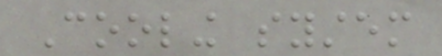Cooling system
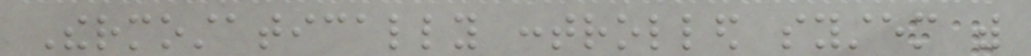Thermostatically controlled system with
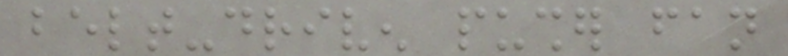belt-driven pusher fan
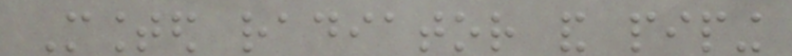Mounted radiator and piping
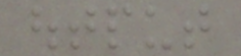output
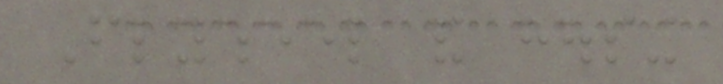Flywheel and housing
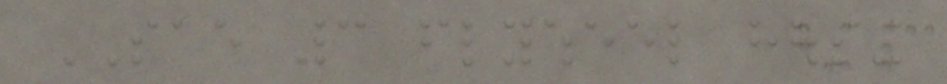SAE 3 flywheel housing
